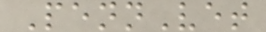PennVet
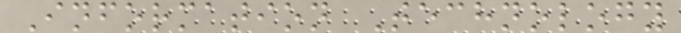Information Technology
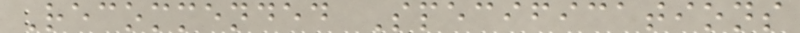Recommended Specifications
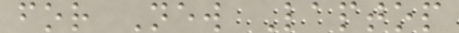for New Laptop
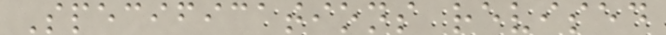Specifications revised
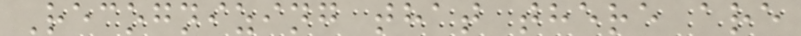Recognizing that there are
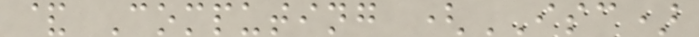& Computing (ISC)
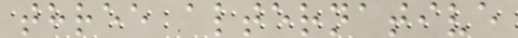three alternative
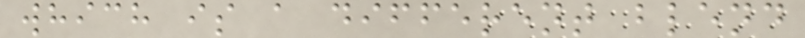which is a different blend
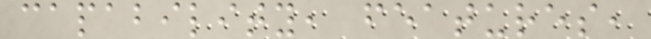capability, features,
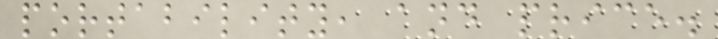portability, and price.
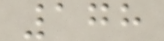178
